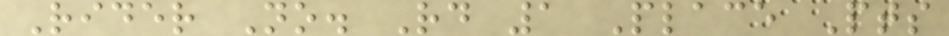Rider No. Rd 1 Place Pts
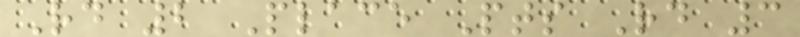Rd 2 Place Pts Rd 3
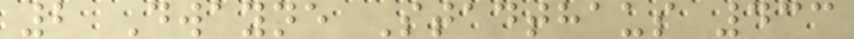2 Dwayne Stadthaus 433
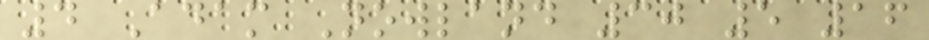4 Adam Nowland 30 5 16
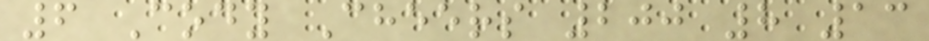6 Cody Cheers 200 8 13
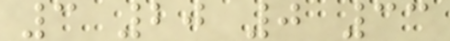3 20 0 33
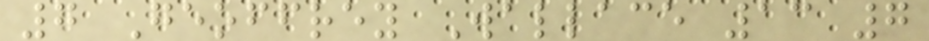7 Geoffrey Wallace 13 7
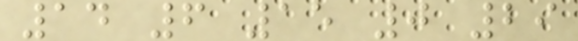14 6 15 0 29
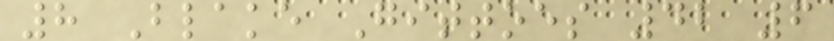8 Blake Gittoes 42 6
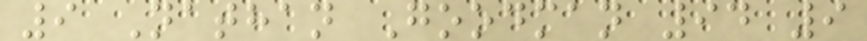9 Nathan Goodman 94 9
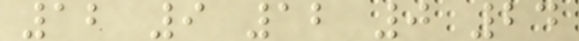12 9 12 0 24
